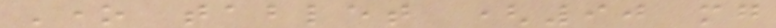One tablet (90 mg
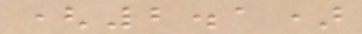(2.1)
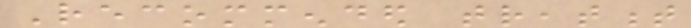Recommended treatment
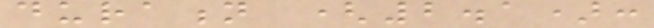duration (2.1):
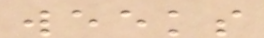weeks
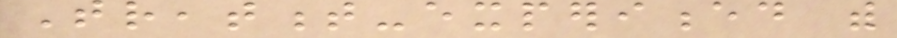Treatment-experienced with
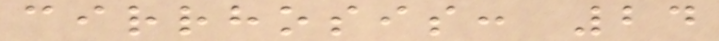cirrhosis: 24
